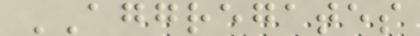AGGREGATES
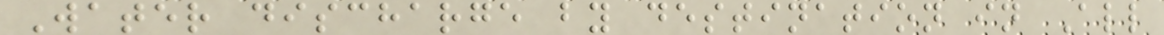Water discharge by destination in All
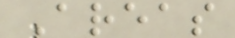Areas
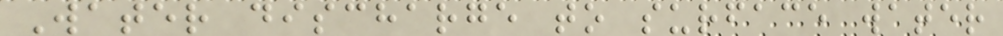Water discharge to surface water
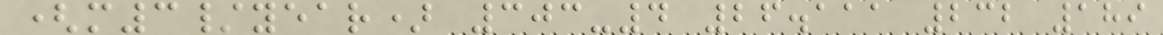(m3/year) 303-4 26.111 232 189
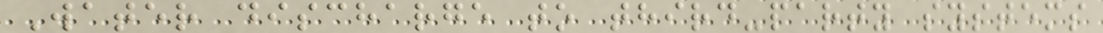Water discharge to third-party systems
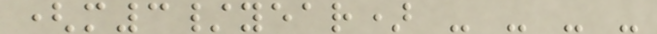(m3/year) - - - -
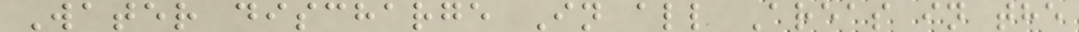Water discharge In all Areas in the
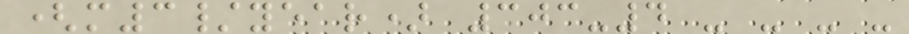(m3/year) 303-4 - - - -
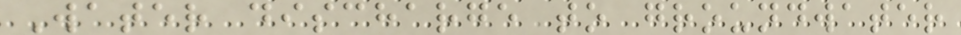Water discharge to groundwater
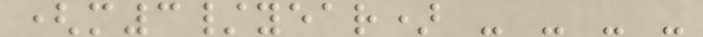(m3/year) - - - -
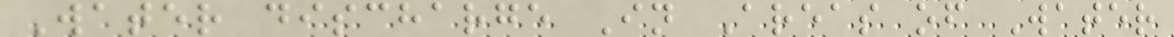Water discharge In Areas of Water
